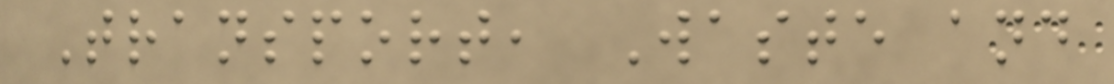Transport, Waste and
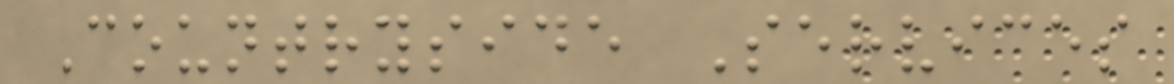Countryside Services
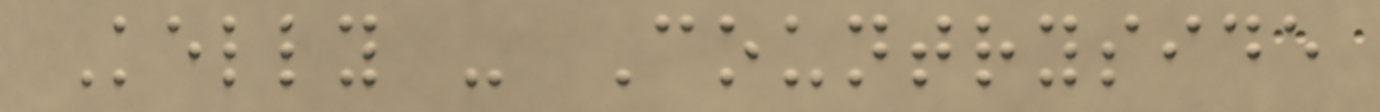Kelly - Countryside
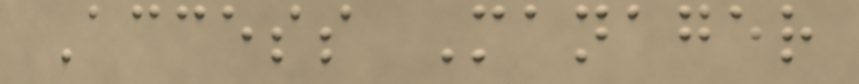Access Manager
